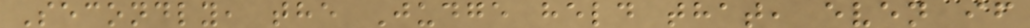Secondly, the Judge held that, even if
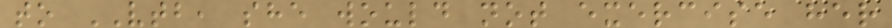to VTB, she would not exercise her
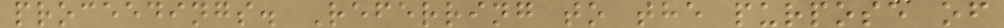proceedings. Referring to the purpose of
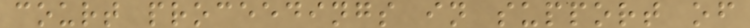court proceedings in support of
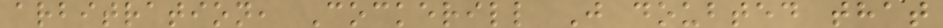arbitration, Cockerill J doubted that
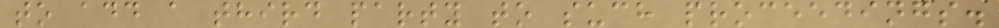to add a third party to such proceedings.
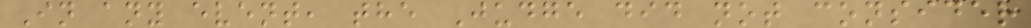In any event, the Judge did not consider
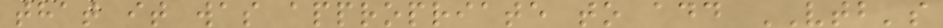that it was appropriate to add VTB's
